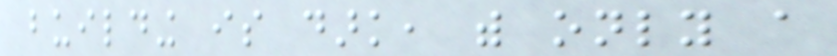building is dark, with only a
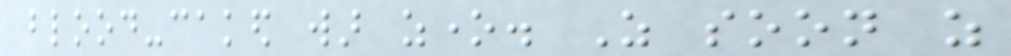blood-caked war zone. As soon as
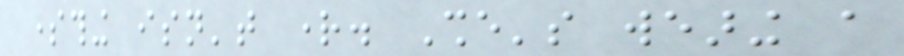something isn't right. She's wearing a
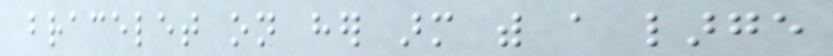bracelet on her arm with a large
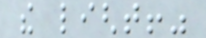the light!"
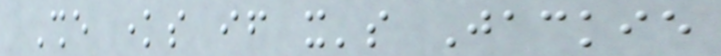She knows if it's Jackie
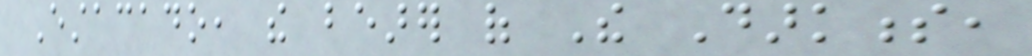Estacado, the bearer of The Darkness,
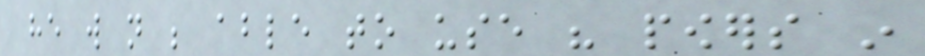he will not be able to use his powers in
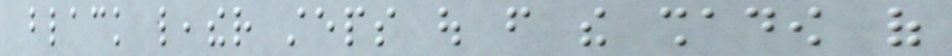black leather steps out from the shadow of
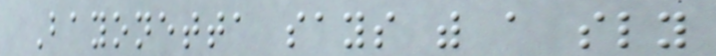Bayonetta says with a sly
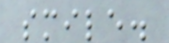smile.
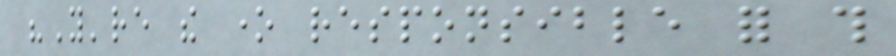"You're the one responsible for this
